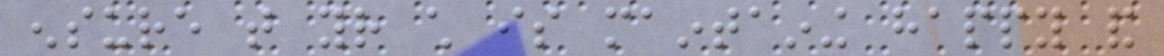ensure that your child is maintaining happy and
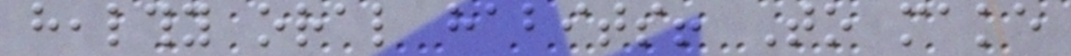healthy oral habits! To make
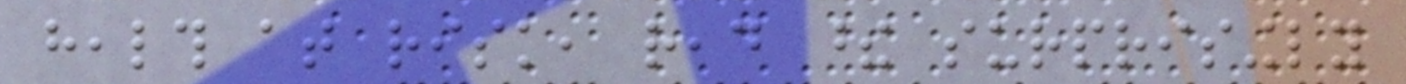health at risk, read these surprisingly
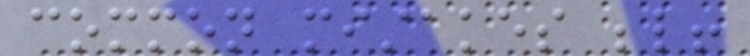common mistakes below!
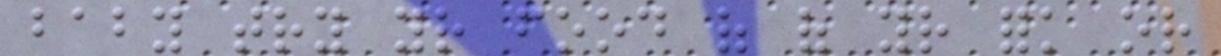baby try your food of of your fork or
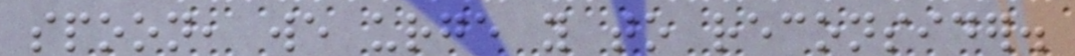spoon, we urge you to reconsider.
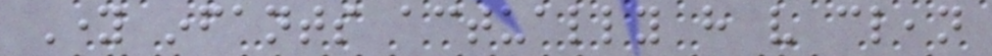Young infants actually have very clean
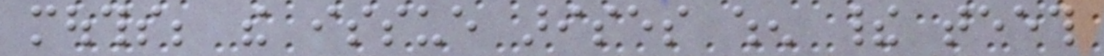mouths; the issue arises when their teeth
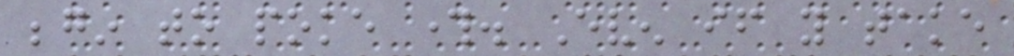begin to poke through. Even if you take
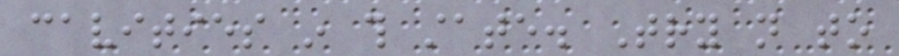cavities in this state. Try not to
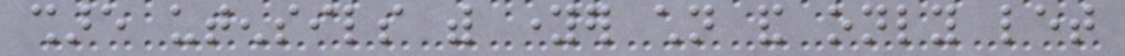share utensils with younger children and only let
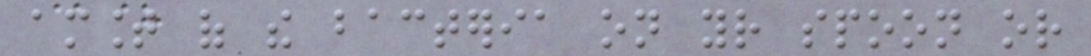amount of the bacteria on your spoon or
